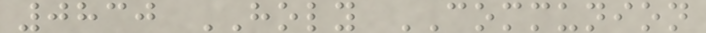0830 HOLY COMMUNION
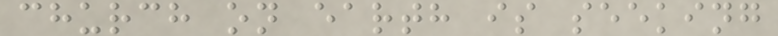church on earth is seeking
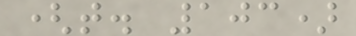(t. 103)
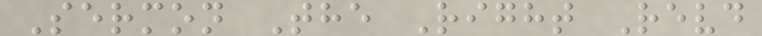Sermon The Right Revd
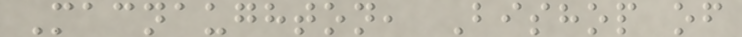Macnaughton, Bishop of
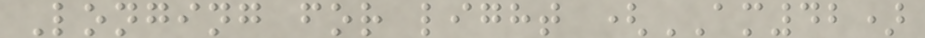Longing for light (AM42)
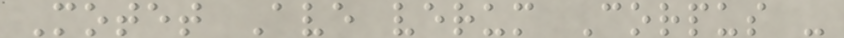Motet Ave verum Corpus -
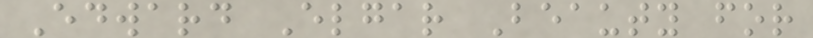Edward Elgar Beauty for
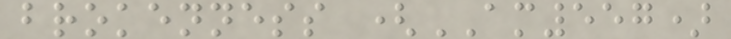brokenness (AM557)
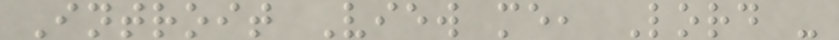Introit View me, Lord -
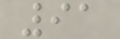91
